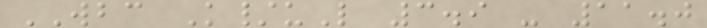WBC K/uL 3.9 - 11.0
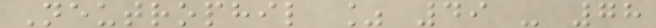Neutrophil % 49 - 78
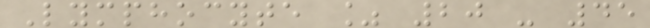Lymphocyte % 20 - 45
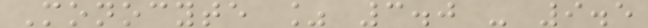Monocyte % 3.0 - 9.5
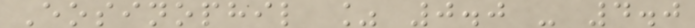Eosinophil % 0.0 - 4.0
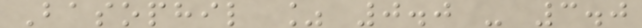Basophil % 0.0 - 3.0
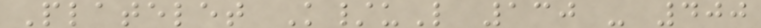Platelet K/uL 130 - 400
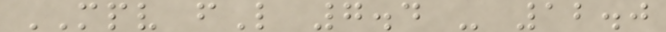MPV fL 7.4 - 12.0
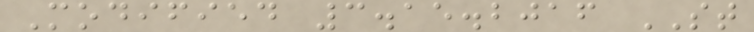Modified 3.15.2016 ST
